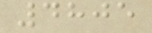4805
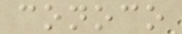conoco
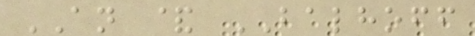AN & BALHOFF
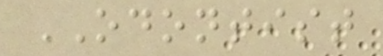ODONTIST
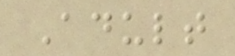Adult
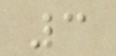3
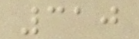310
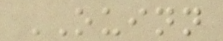OUINN
